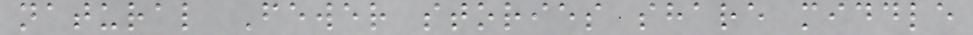natural Fewer stories share middle
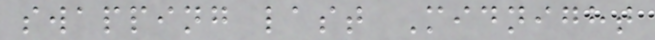swapping last Midnight
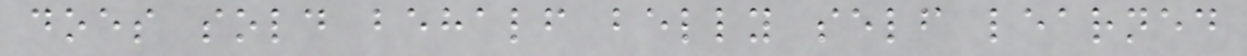does sold behalf belly self learned
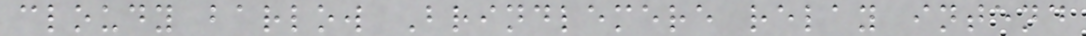cloudy barlow Brindlemere relay intend
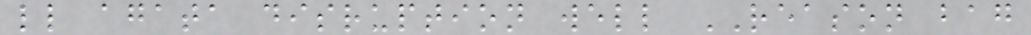ll agata disruption well REASON bag
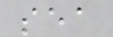sea
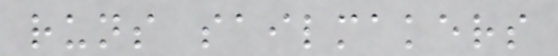runs sailmakers
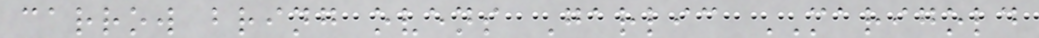carrow bring ovens Garlic MARIGOLD
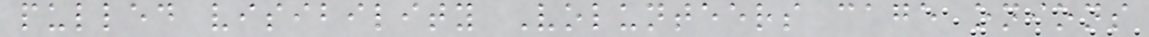pulled visibility Volunteers cage onions
